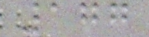177
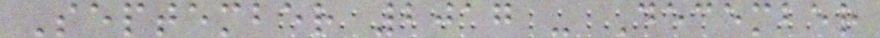September 2017 - December
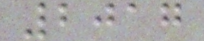2017
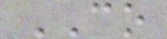CO
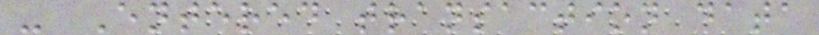- Entered transaction data
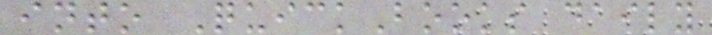into QuickBooks daily
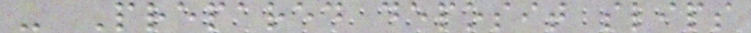- Prepared deposit slips
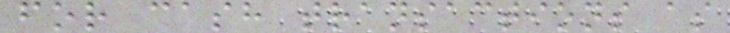for cash transactions as
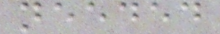needed
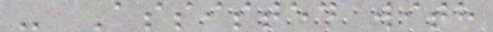- Assisted with
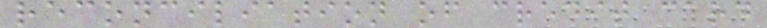reconciliation of credit card
